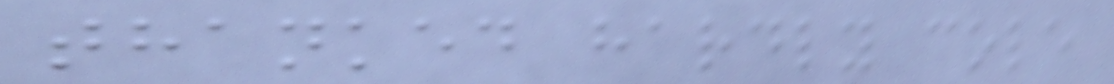thanked hardly cole
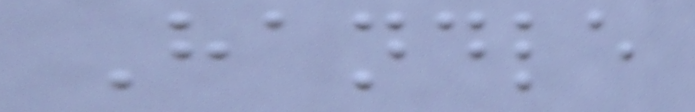Handle
